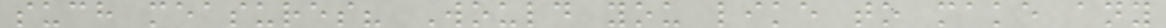such measures? Would you like to make any
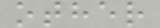other
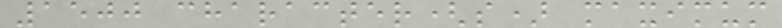1500 character(s) maximum
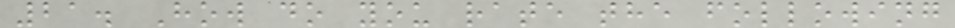21. How do you rate the following
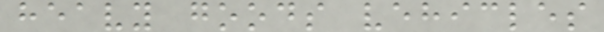heavy goods vehicles
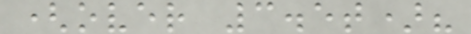(over 3.5t)?
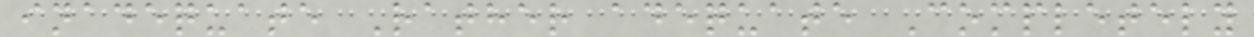inadequate Rather adequate Completely
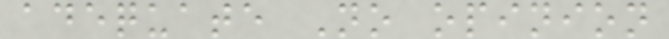adequate No opinion
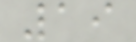19
